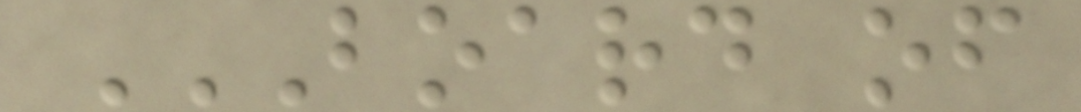BOARD OF
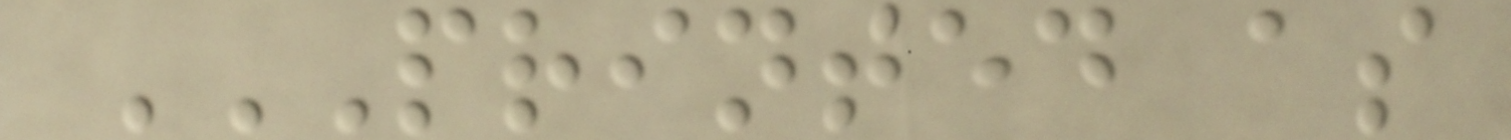PRINTED AS
